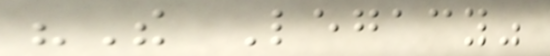"The Legacy"
